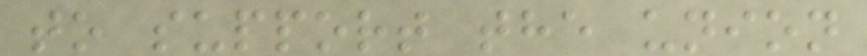to support the union
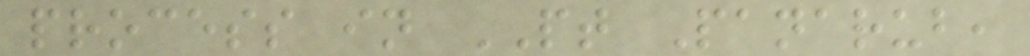process in PT Panarub,
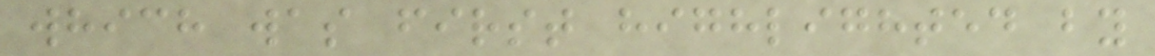which was first highlighted by
